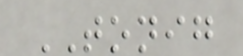TONIG
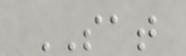SAT
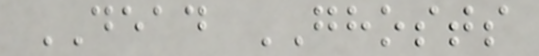DEAD GHOSTS
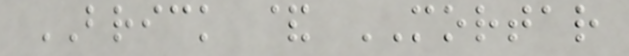BRICK & MORTAR
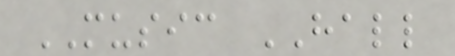MUSIC HALL
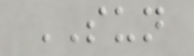SUN
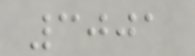3001
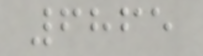6865
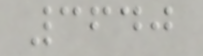3640
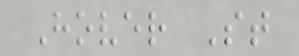Hover St
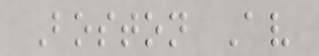Boston Av
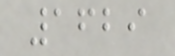1629
